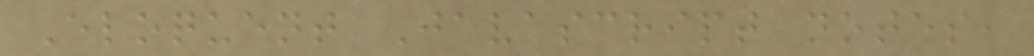Eloquent Javascript notes,
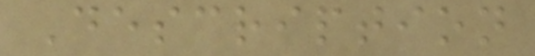Description
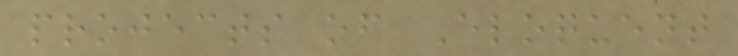projects of Eloquent
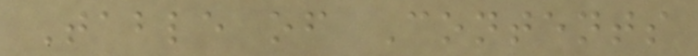Table of Contents
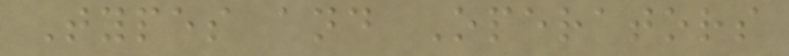Types and Operators
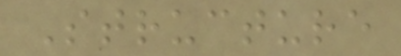Structure
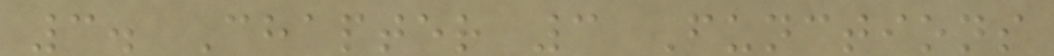3. Chapter 3 Functions
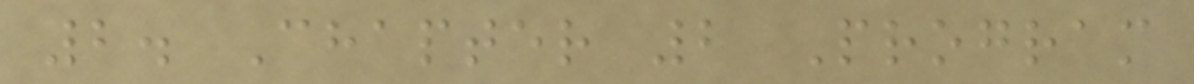2. Chapter 2 Program
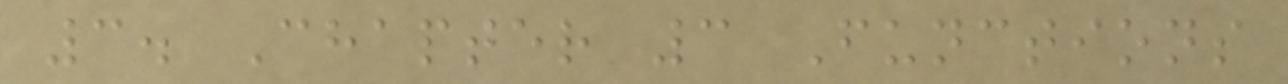3. Chapter 3 Functions
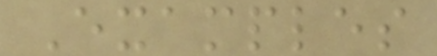Examples
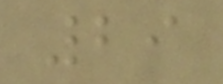29
